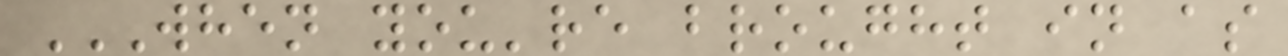WHEN YOU'RE BROUGHT IN AS
